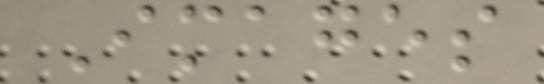Images
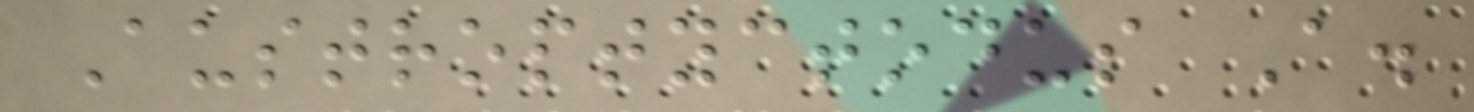Austroptyctodus A.
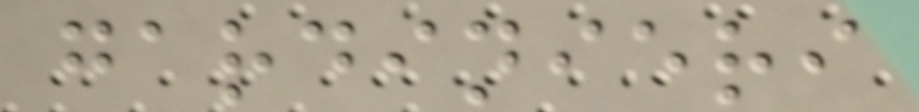gardinieri
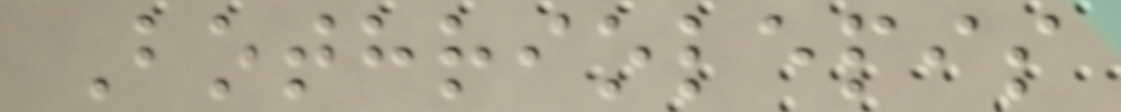Bothriolepis
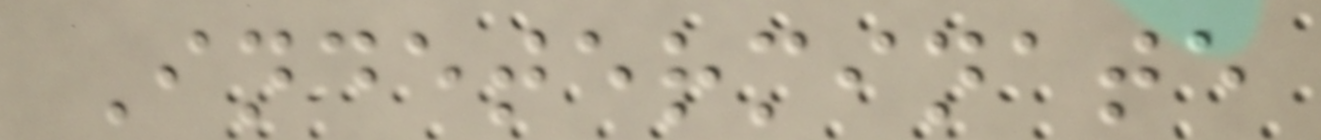Indeterminate
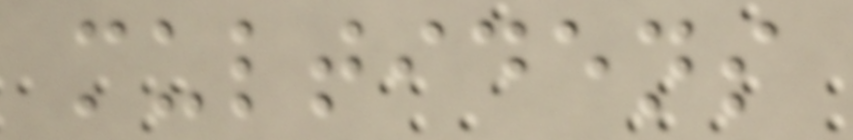multidens
